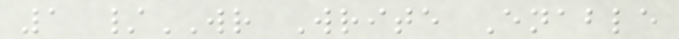1 /WR Write Enable
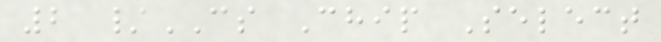2 /CS Chip Select
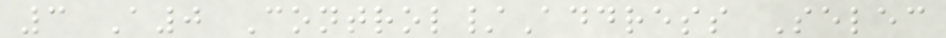3 A0 Control/Address Selec
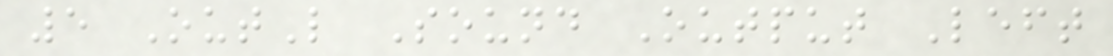5 OutL Sound Output Left
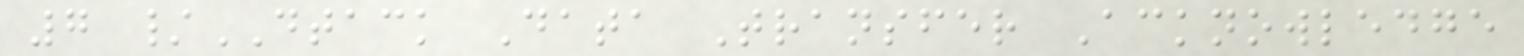7 /DTACK Data Transfer Acknowledge
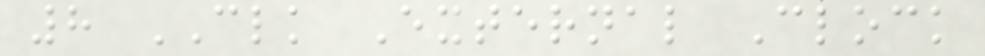8 CLK External Clock
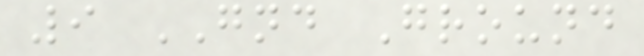9 GND Ground
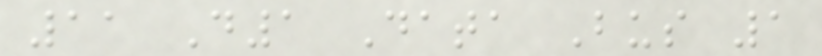11 D1 Data Bus 1
